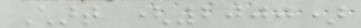Chart (2000)
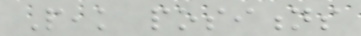Peak positions
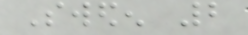Sweden 2
